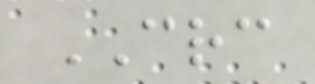CRC
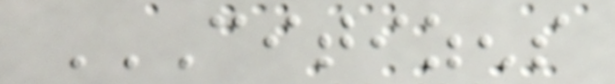CITIZENS
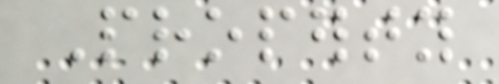Property
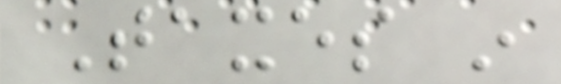Taxes in
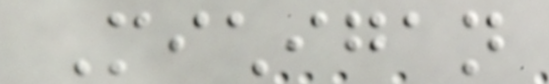Michigan
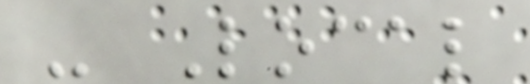- Local
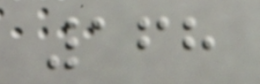168
